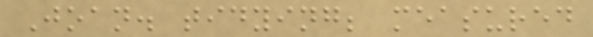Joan. tidying; measured
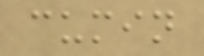cumin
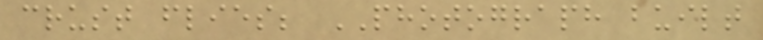crust flies; PHOTOGRAPH built
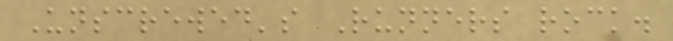Unscrewed's Runners rock.
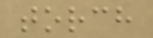torch
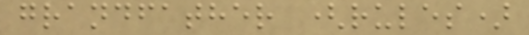grandfather (rules)
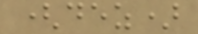(dez)
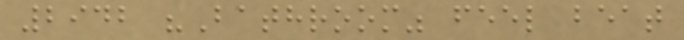2942 "Bathroom" feel beat
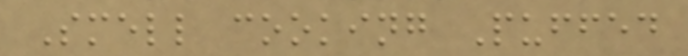Smell cooking Puffed
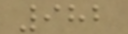982
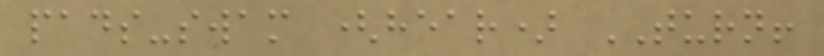pads-swam (hear) TURN!
